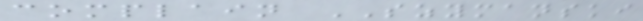complain SZYMANSKI
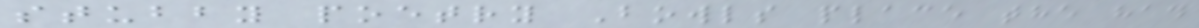stubby poetry Bowls place the had
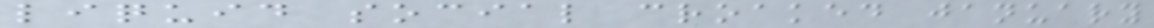liquid social croaked january
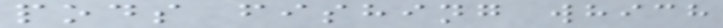pods fishing which
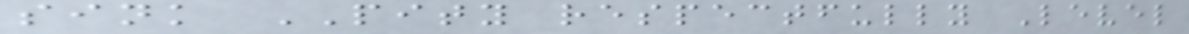sink PITY respectfully Level
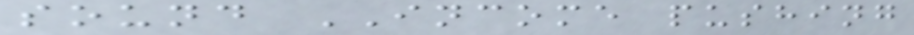sound INCOME pushing
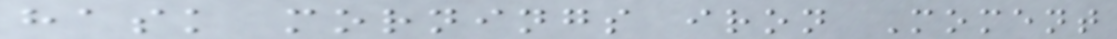hask mornings iron Moment
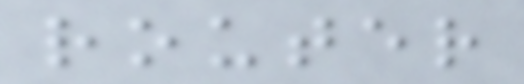router
